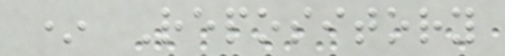* Repository
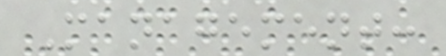Management:
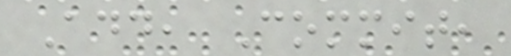Add, Commit,
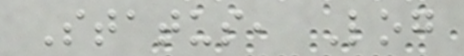Status, Log
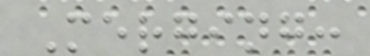Merging:
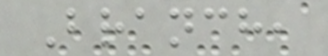Branch,
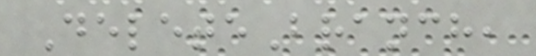DeleteBranch,
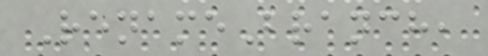RenameBranch,
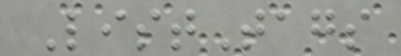ListTags
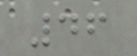46
